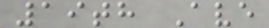19th Ave
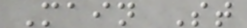Main St
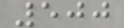500
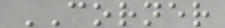CORNER
